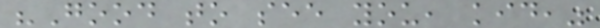"Good to see you, kid,"
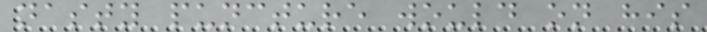nasty puncture would on his
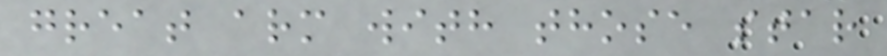great arm with those star
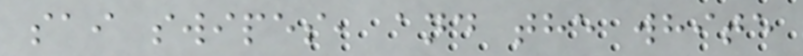sai swipes, and the white
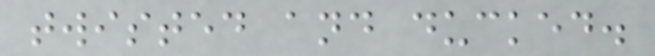twisted and ducked.
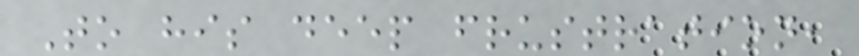To his deep frustration,
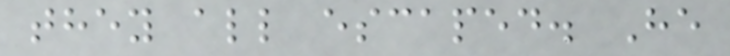they all escaped. He
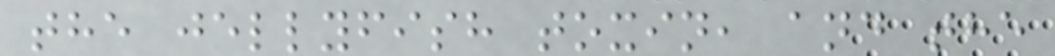the jellyfish toxin, and the
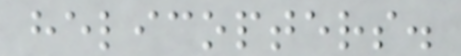helicopters.
